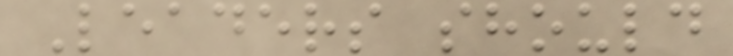Leaders should
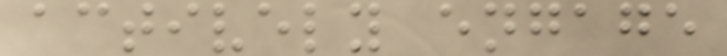actively engage
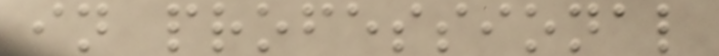in professional
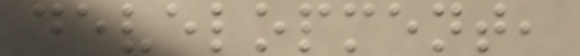development,
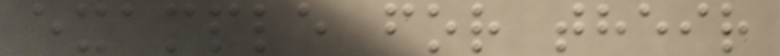example for their
